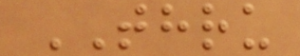THRU
